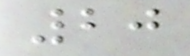20
